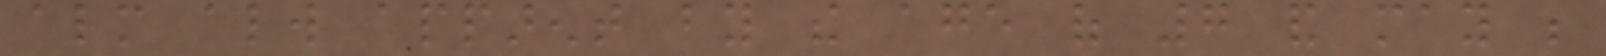almost always apparent by the age of 7 and may be
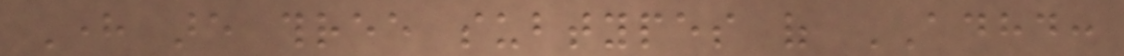Here are three subtypes of ADHD:
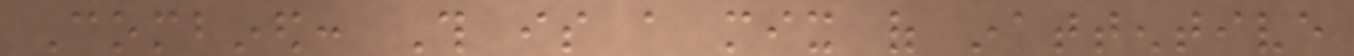Combined: This is a mix of inattentive
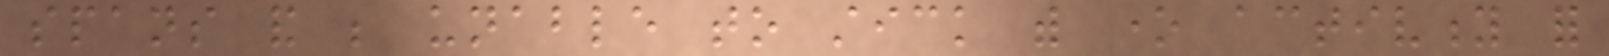spans and be unable to stick with one activity for
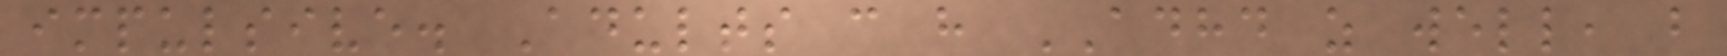impulsive. Adults can have ADHD as well, but
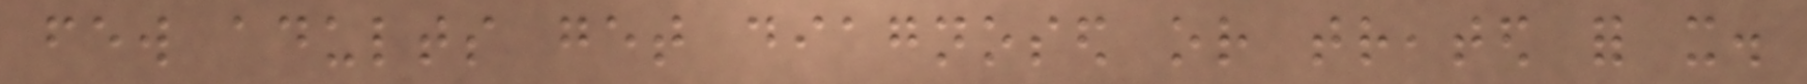few adults get diagnosed or treated for it.
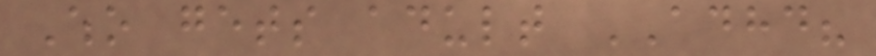Who gets adult ADHD?
